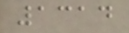1314
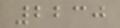2230
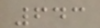643
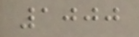1000
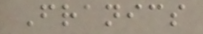Franics
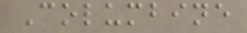Columbine
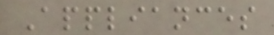Appliances
